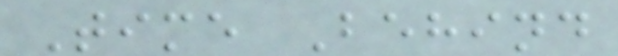Time Behind
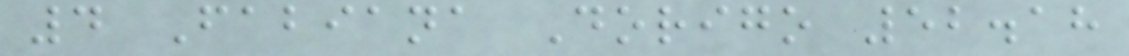4 Fabiana Dorigo 52.18
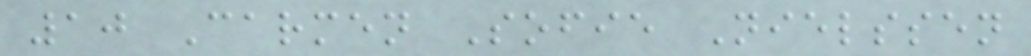10 Carmen Sofie Nielssen
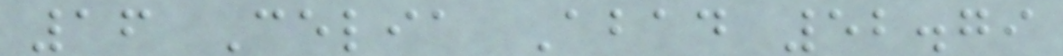16 Celia Abad 52.79
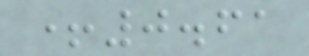+0.61
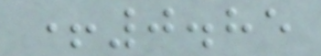+0.85
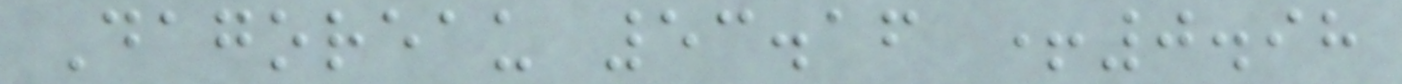Dagoreau 53.16 +0.98
